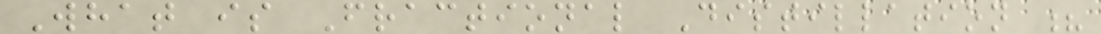What is Fractional Distillation ?
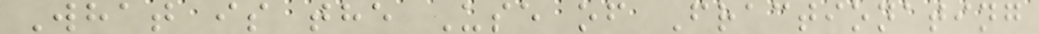What is the Use of Fractionating
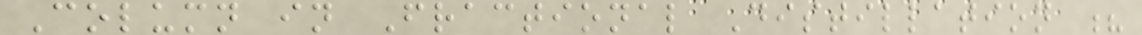Column in Fractional Distillation ?
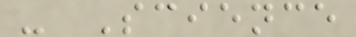- Science
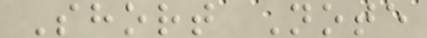Short Note
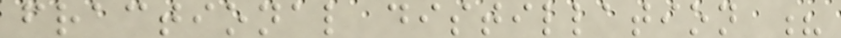fractional distillation ?
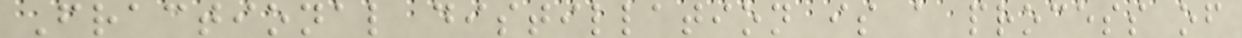Fractional distillation is a process of
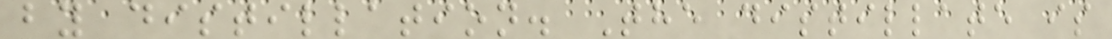by distillation. The distillate is
